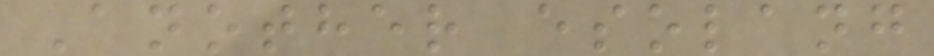Another esolang
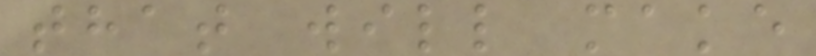that will make
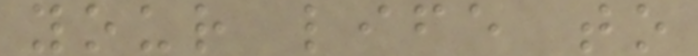your life to
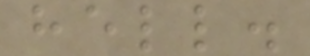hell.
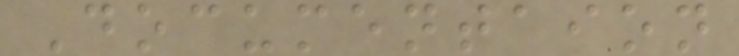Documentaion
